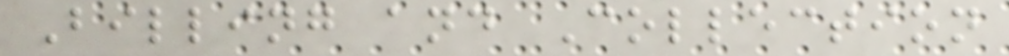Billing and Collection
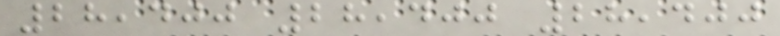28,400 28,400 28,400
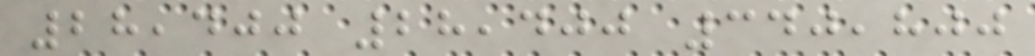28,400 28,400 340,800
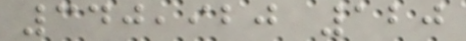340,920 120
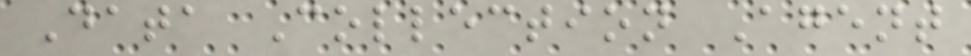Data Collection Agent
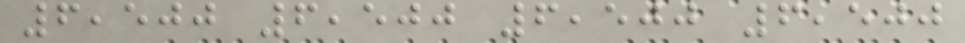6,500 6,500 6,500 6,500
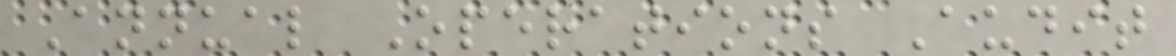Annual Operations Audit
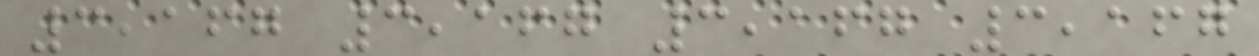3,167 3,167 3,167 3,167
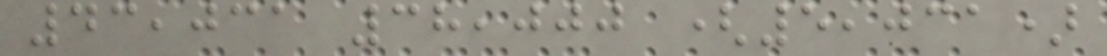43,031 38,000 (5,031)
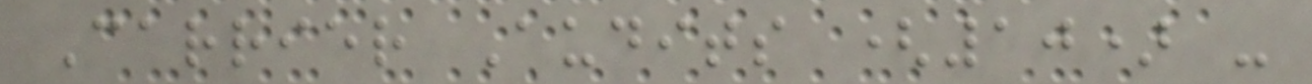Carrier Audits (10) -
